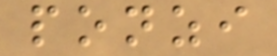ponzi
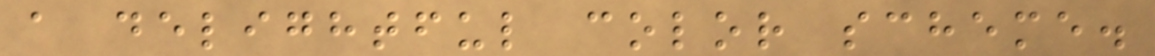a delightful color scheme.
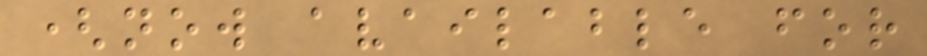(now available for
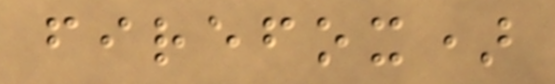firefox)
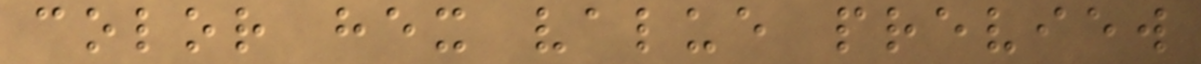color hex value preview
